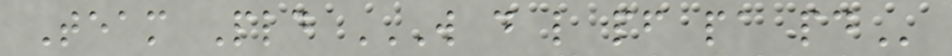Team Pld W D L PF PA PD
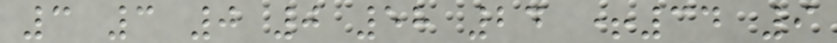3 3 0 0 58 24 +34 9
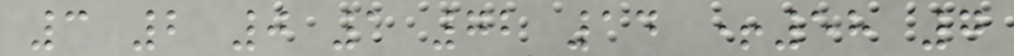3 2 0 1 72 14 +58 7
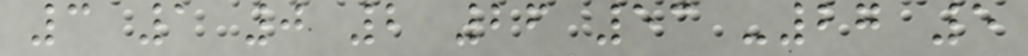3 1 0 2 26 53 -27 5
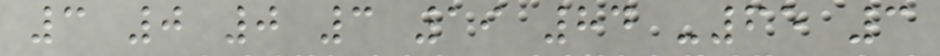3 0 0 3 19 84 -65 3
